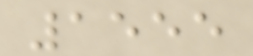1555
